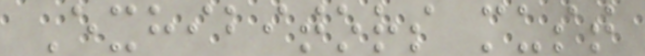Exhibitors must
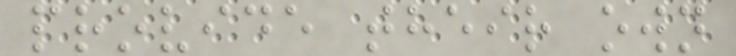provide their own
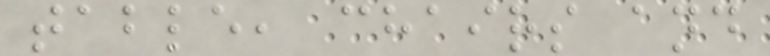table, chairs and
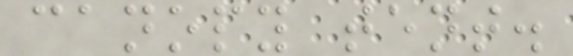canopy tent.
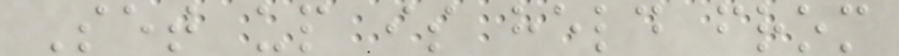Set up is held from
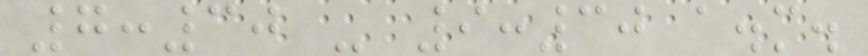7:30 - 9:30 a.m.
